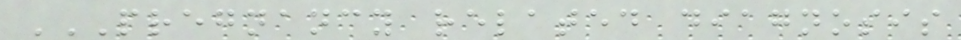PREGNANCY RELATED DIAGNOSIS
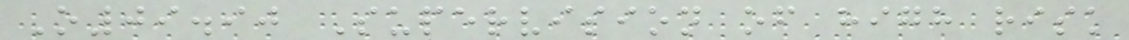O09.90 Supervision of high risk
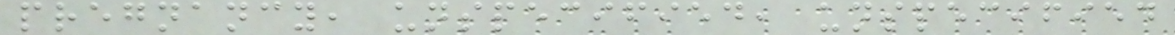pregnancy, unspecified, unspecified
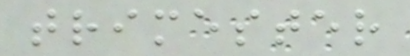trimester
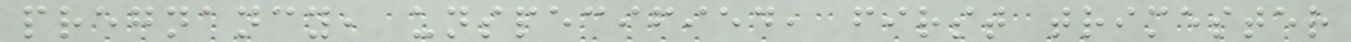pregnancy, unspecified, first trimester
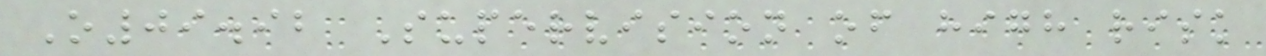O09.92 Supervision of high risk
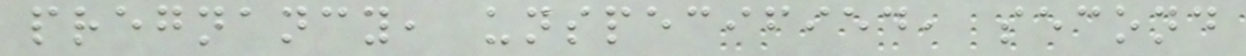pregnancy, unspecified, second
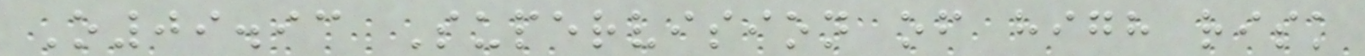O09.93 Supervision of high risk
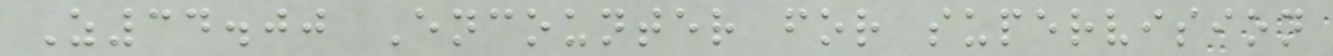Z34.00 Encounter for supervision
